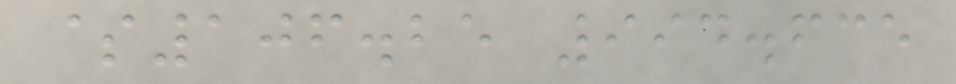$106.25 994.635
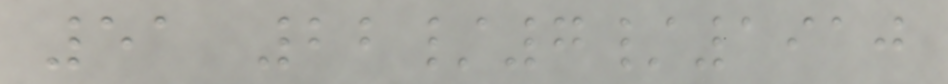51 22/7/1910
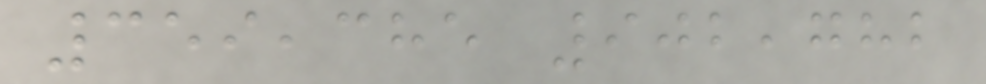359,385 902,782
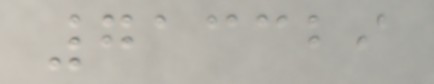713329
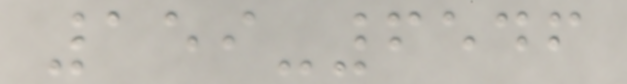159-6546
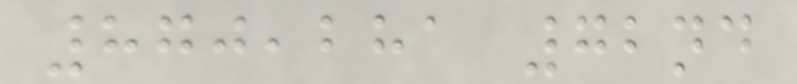870,281 72nd
